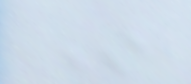In
